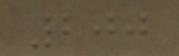200
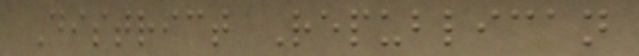District Republican
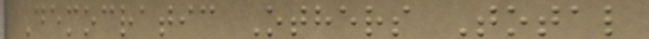Democratic Others Total
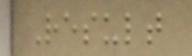Result
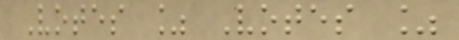Votes % Votes %
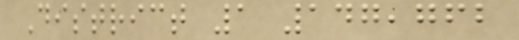District 1 147,762
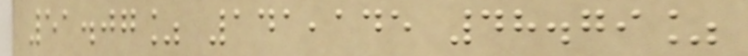51.07% 141,145 48.79%
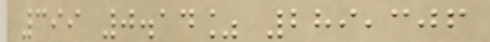399 0.14% 289,306
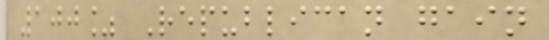100% Republican gain
